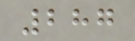287
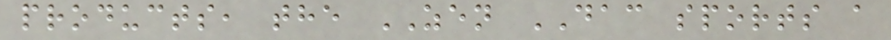products, the ZEN DAC sports a
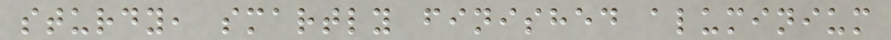sturdy, smartly finished aluminium
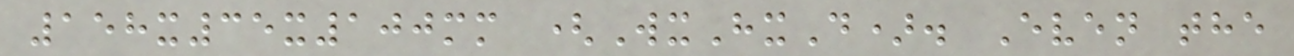158x35x100mm (WxHxD). Even the
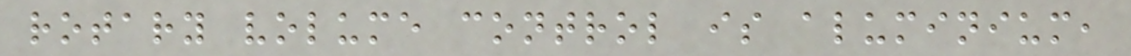rotary volume control is aluminium,
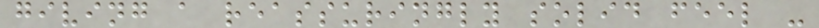giving a reassuringly solid feel -
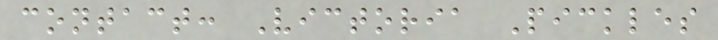contact: Victoria Pickles
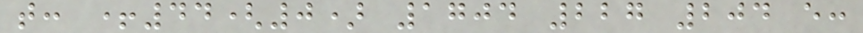t: +44(0) 1704 227 204 e:
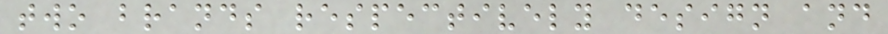two brands respectively design and
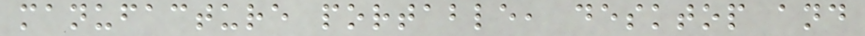manufacture portable, desktop and
